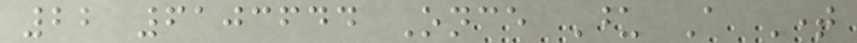22 6103644 Once Upon A Time
